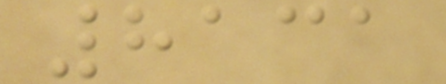8131
